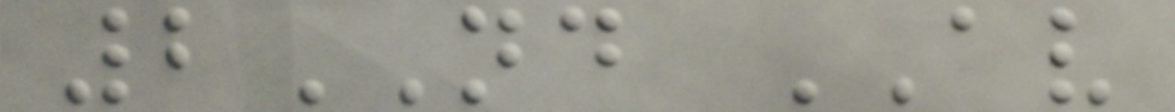2ND AV
